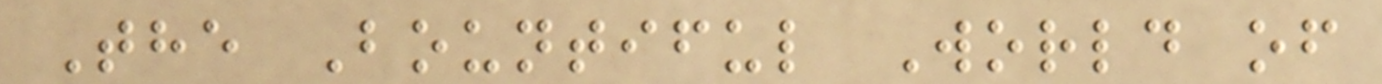The Bountiful World of
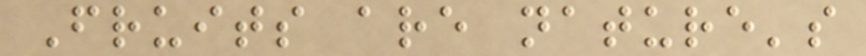Fruits are nature's
